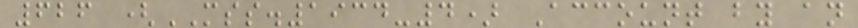626 (MSS.1934-4) Account by an
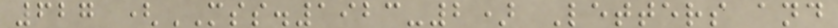627 (MSS.1923-2) Letters and
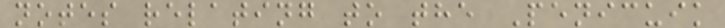notes relating to the Penicuik
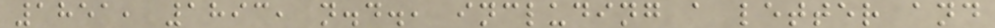1851, 1893, n.d., including a letter and
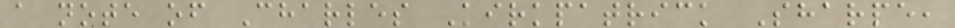a note of Charles Kirkpatrick Sharpe,
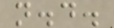n.d.
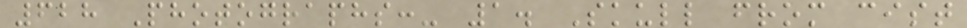628 Photographs:- 1. Skull from cist
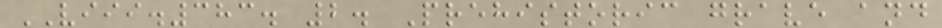VIII.383. 2. Prehistoric grave and
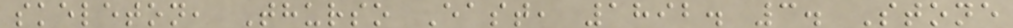skeleton, Thurso East, 1892. 3. Stone
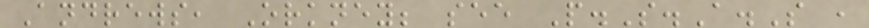Andrews, Orkney; see P.S.A.S ,
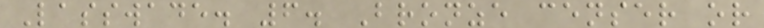Lasswade. 6. Bronze censer or
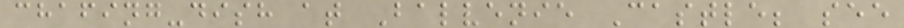chafing-dish at Balvenie Castle; see
